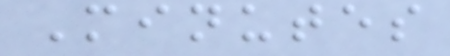Minutes
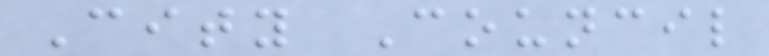City Council
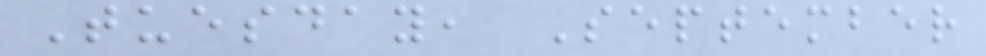Tuesday, September
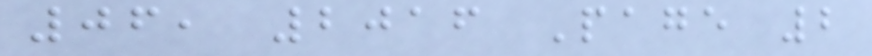06, 2016 Page 2
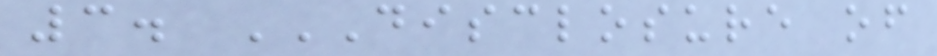3. DISCLOSURE OF
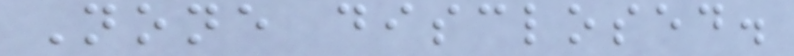None disclosed.
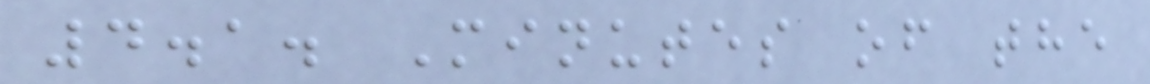4.1. Minutes of the
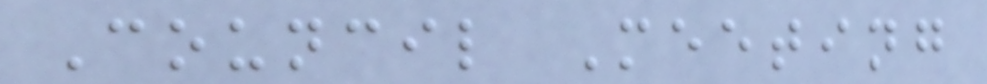Council Meeting
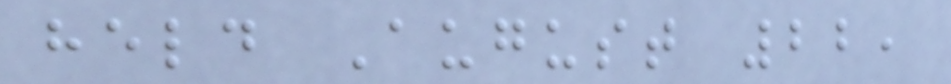held August 22,
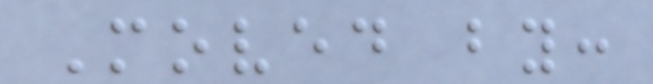Moved by:
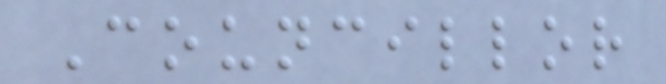Councillor
